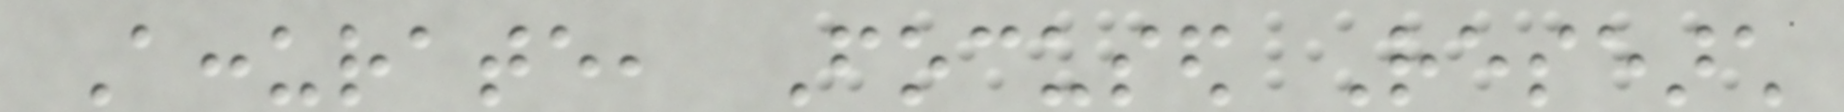Accurate, Focused Research
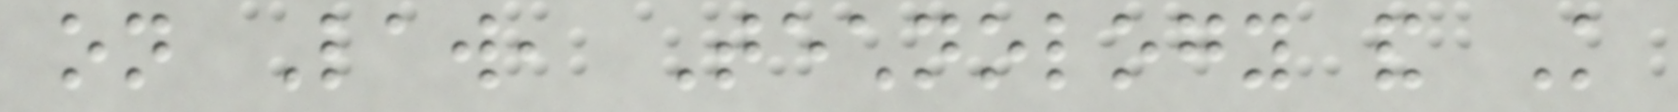on Law, Technology and Knowledge
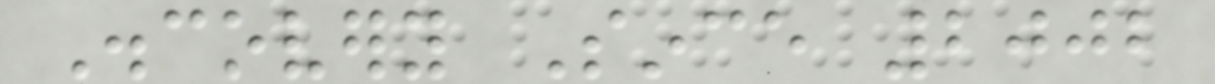Discovery Since 2002
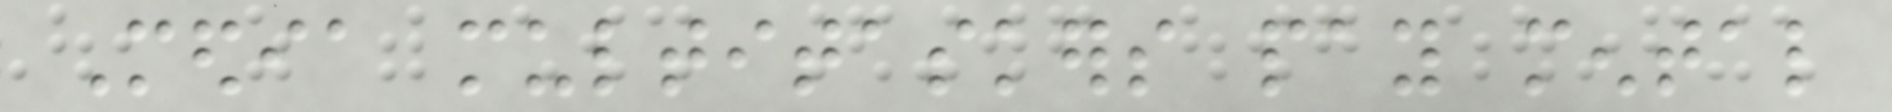Media multitaskers pay mental
